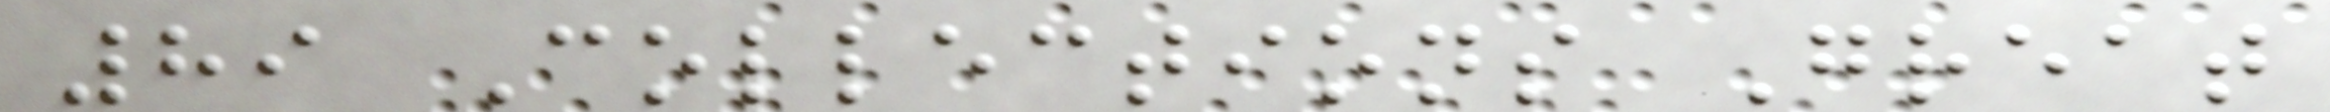89 Collections Great
